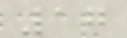17
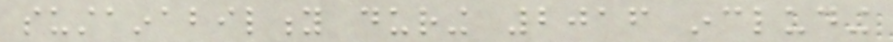sustainability during 2016 including
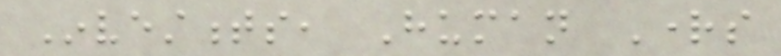Investments, Human Rights
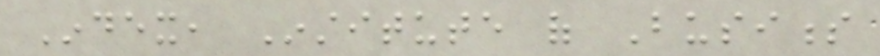Index, Institute of Business
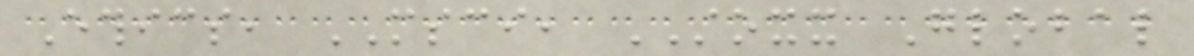Ethics, MSCI, STOXX Global
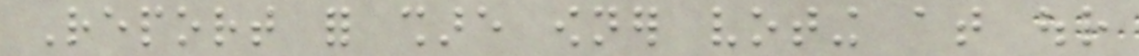Report for share owner voting at our
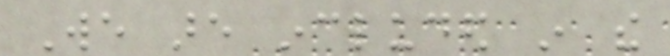We are included in the
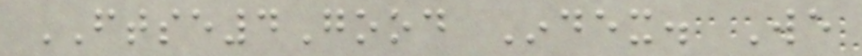FTSE4Good Index. We
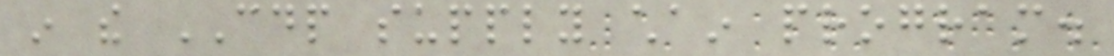in the CDP supply chain program.
